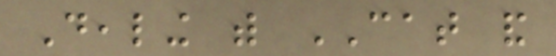Dealing with CAT and
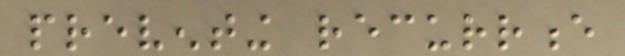preventing recurrence
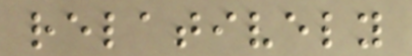relatively
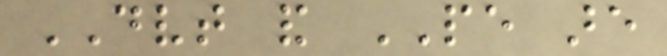DVT and PE are
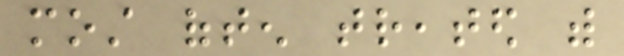most often treated with
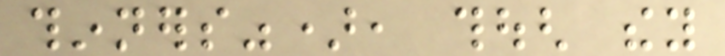thinners"), though they
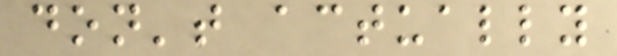don't actually
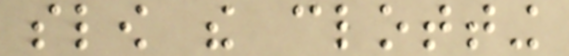slow the clotting
